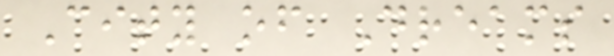City of Dreams
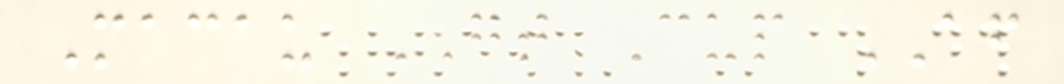Macau GT Cup AF
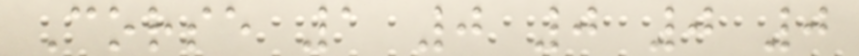Corse 1 0 0 0 0
